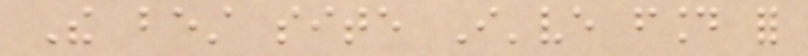The best site I've found for
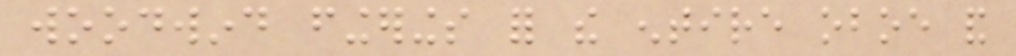woodwind fingerings for the entire oboe and
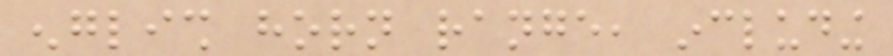english horn range, including
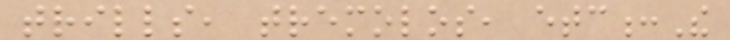trills, tremolos, etc:The
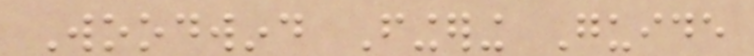Woodwind Fingering Guide
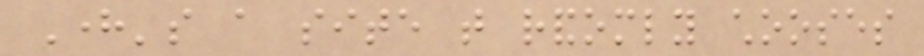Here's a site that randomly chooses
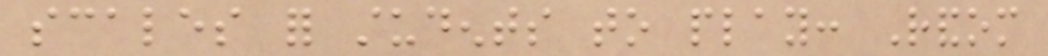scales for students to play: Random
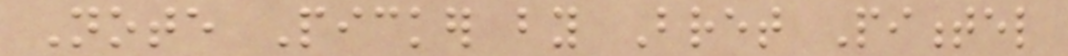Note Picker by Bret Pimentel
